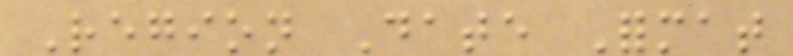Region Date Format
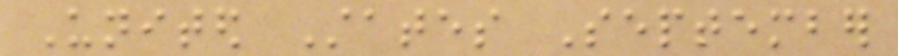United States September
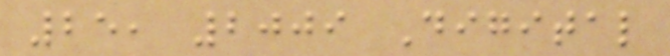25, 2009 Digital
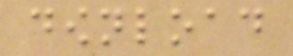download
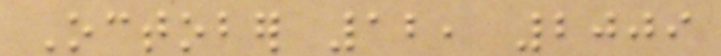October 12, 2009
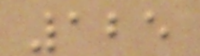125
